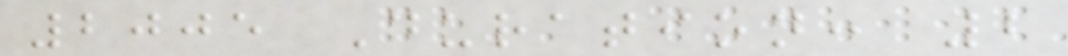2005 Duration: 2
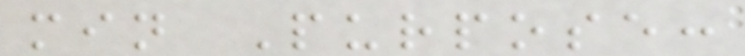min Purpose:
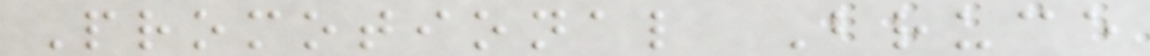Promotional Bruce
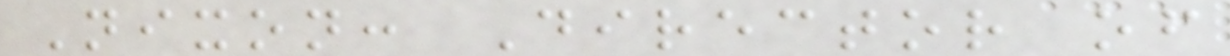Nixon: Director of
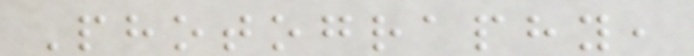Photography,
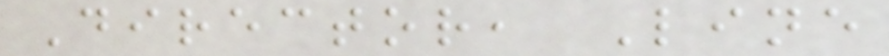Director, Line
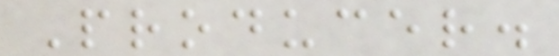Producer.
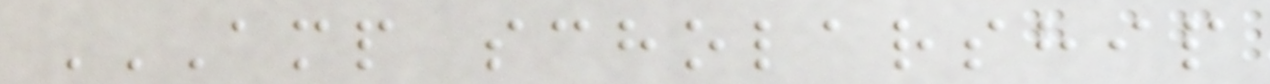AMP SCHOLARSHIP
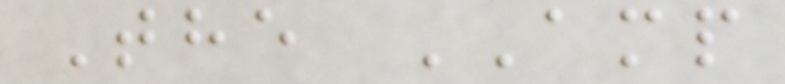The AMP
